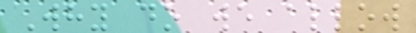Why do we allow
